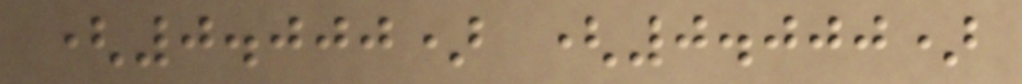(0.000) (0.000)
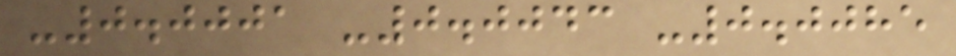-0.0001 -0.0043 -0.0085
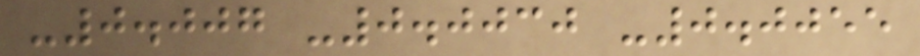-0.007 -0.0030 -0.0055
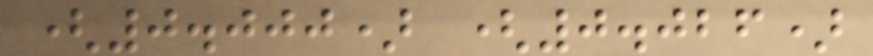(0.000) (0.026)
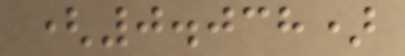(0.038)
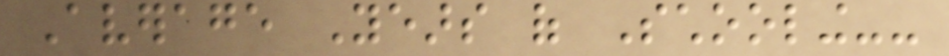Average Years of Schooling--
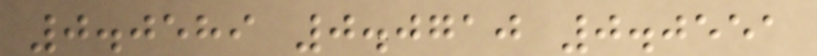0.0589 0.0710 0.0551
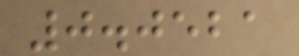0.0521
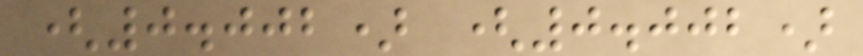(0.002) (0.002)
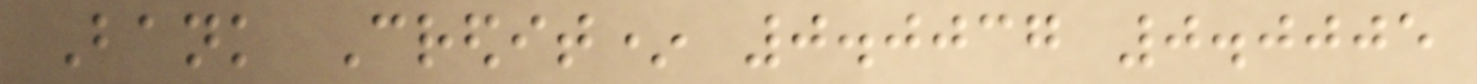Bank Credit* 0.0037 0.0005
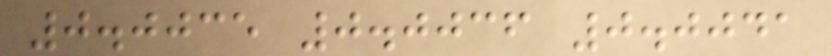0.0035 0.0036 0.0041
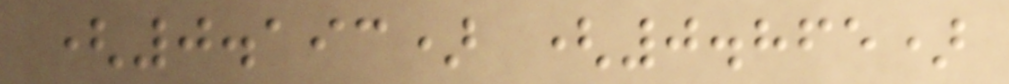(0.193) (0.865)
